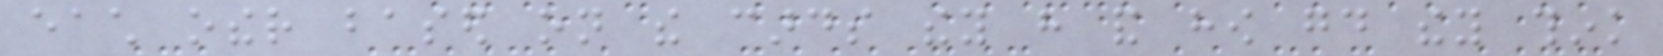each other based on the cards they have and how good they think
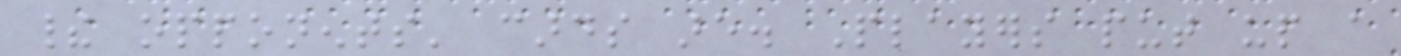their opponents' cards are. Players put up a
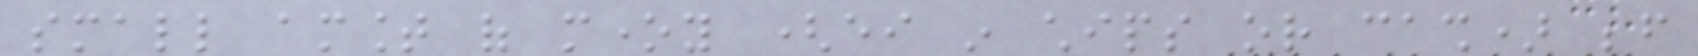small amount of money (either in chips or cash) before
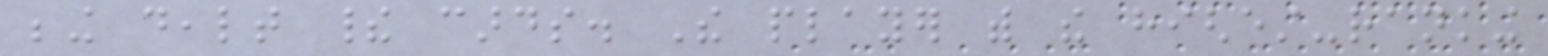being dealt their cards. The player with the highest-ranking
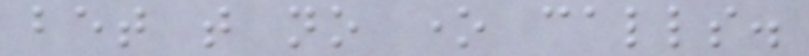bet that no one calls.
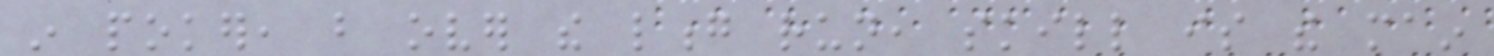in poker, but over the long run, skill is the main
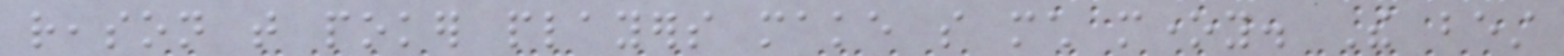reason that poker players make so much money. The best
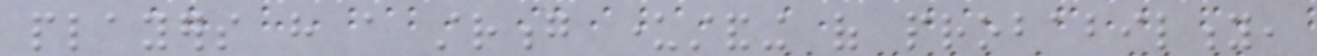players have a strong understanding of probability,
